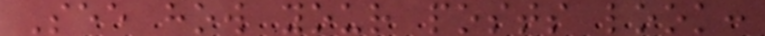See how your posts look:
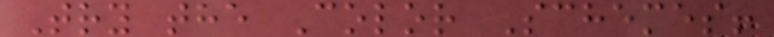Try the Color Schemes!
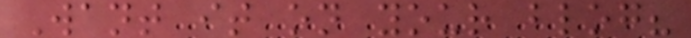Want it on your blog?
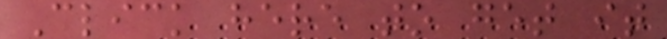Click here to get it
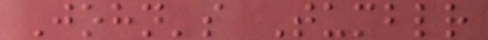John's Tumblr
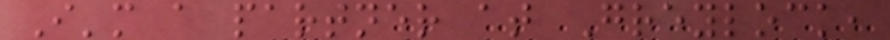I'm a partner at Greylock,
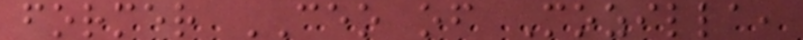former CEO of Mozilla,
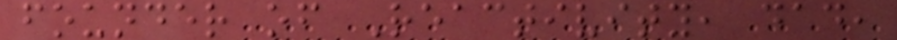founder of Reactivity, dad,
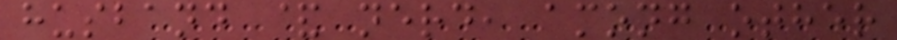husband & nerd, among other
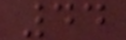44
